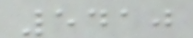5410
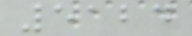5124
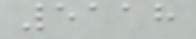5118
